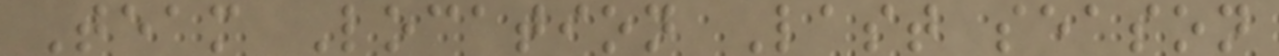Team Location Last season
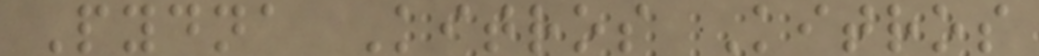Pydna Kitros Kitros
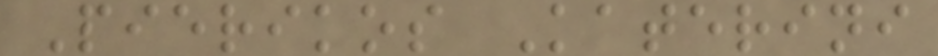Pierikos Katerini
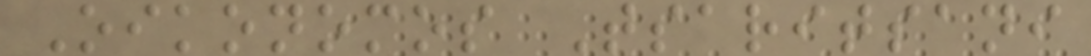Oikonomos Tsaritsani
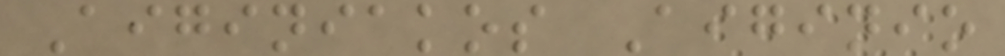Aiginiakos Aiginio
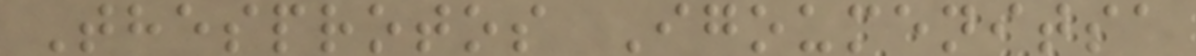Thesprotos Igoumenitsa
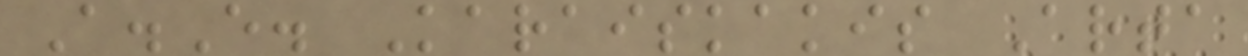A.E. Karaiskakis Arta
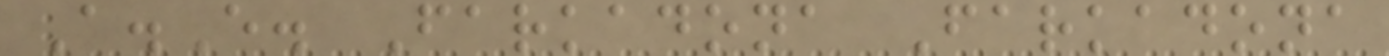A.E. Farkadona Farkadona
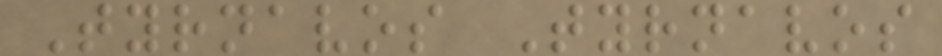Tyrnavos Tyrnavos
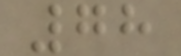78
